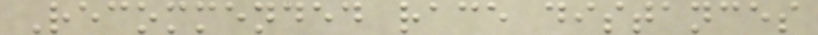Recommended race distances
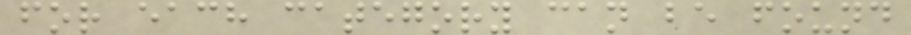for each category can be found
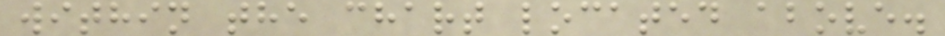within the chart located above.
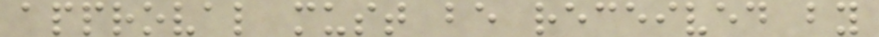approval must be received by
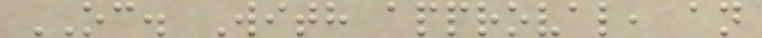OC. With approval, an
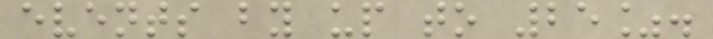events by up to 25%.
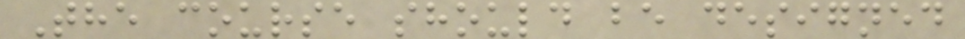The course should be designed
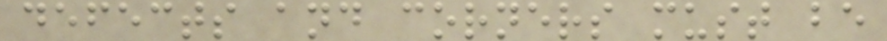defects and corners must be
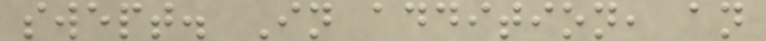swept. In addition, an
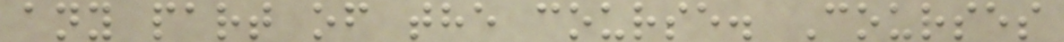any part of the course. Courses
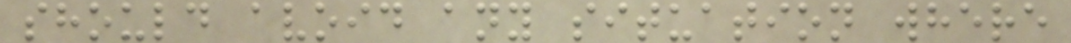should avoid any situation where
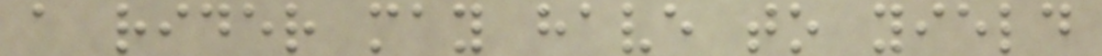a rider may have to yield
